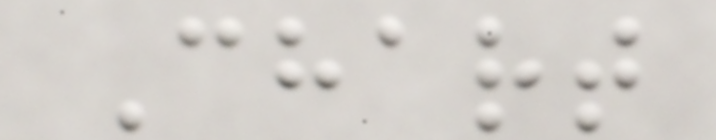Chart
